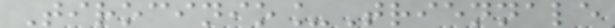Tirocinio_Triennale
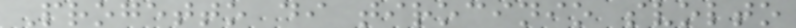Progetto di tirocinio svolto
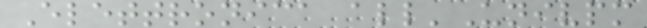Elettronica all'Univpm
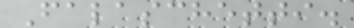Falaschetti.
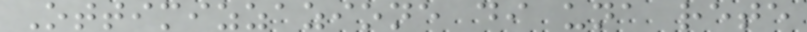Ottimizzazione di una rete
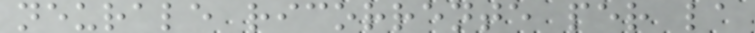neurale ricorrente per la
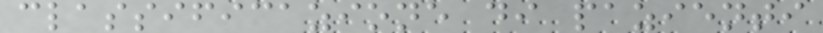classificazione di pazienti
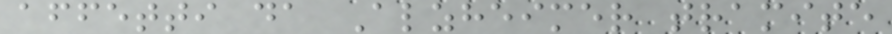affetti da Alzheimer tramite
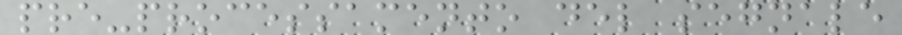pre-processamento del segnale
